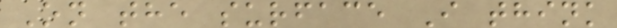On the surface I think
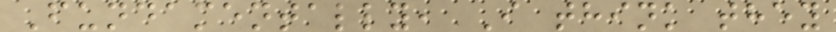Fundamentally, I think they
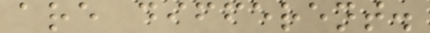are different.
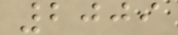2009
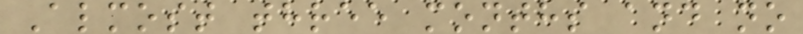Almost three months and no
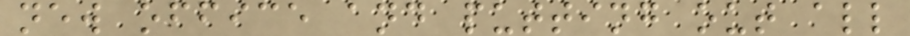new office and putting out all
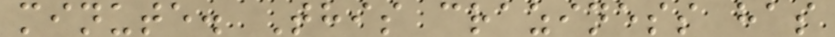minute. This craziness has
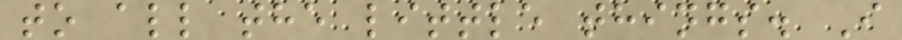to all the little things. I
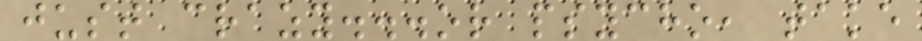just crazy...or psycho, take
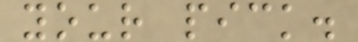your pick.
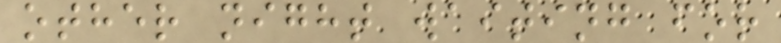other night waiting for
